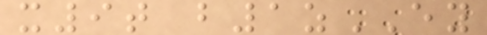x9t b1zEY
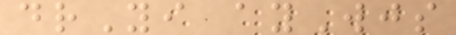drYi ayWjs
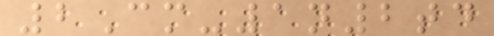2Cm-1n2td
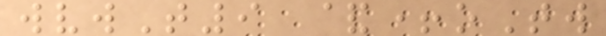wvwT9 &+oTw
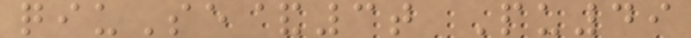qiuSe&3t Pu49
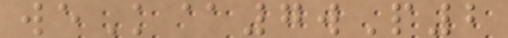weK@7wP2
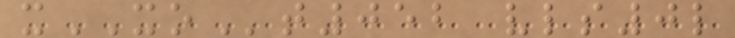xXOt052 vls0l
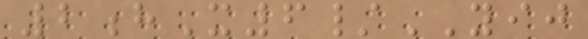2hX6/YIJ
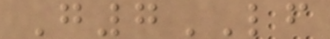G7LF
